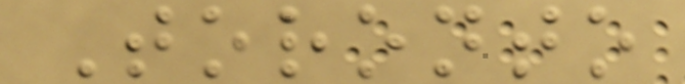Toronto
